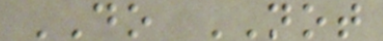DO NOT
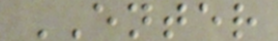ENTER
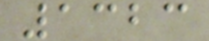1323
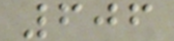606
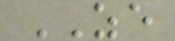ZE
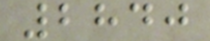2840
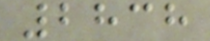2838
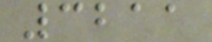3211
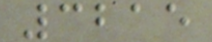3215
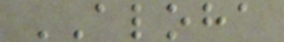ALOHA
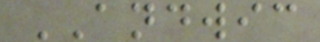ANDWIC
